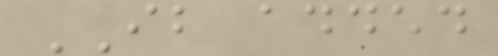IB added
